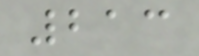213
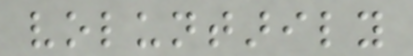voluntarily
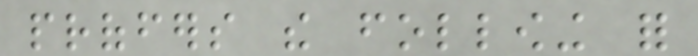proffers the following for
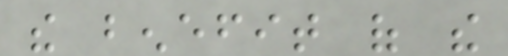the benefit of the
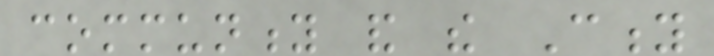community and the City
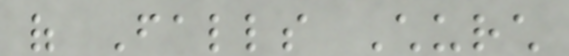of Falls Church
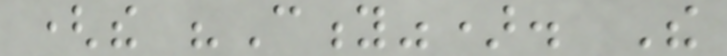(the "City"). The
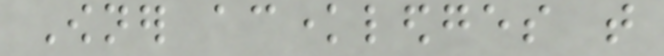Owner acknowledges that
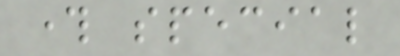through special
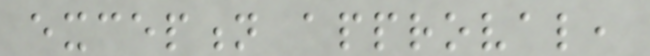exception approval,
